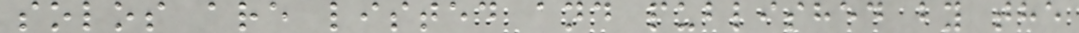solos are listed and published by the
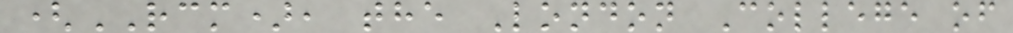(RCM), the London College of
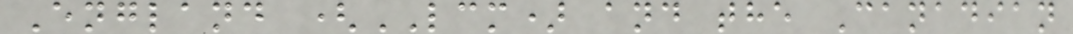England (LCM) and the Canadian
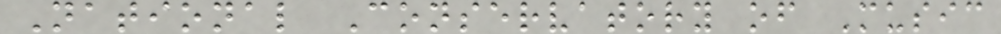National Conservatory of Music
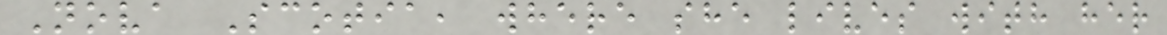Nova Scotia, where she lives with her
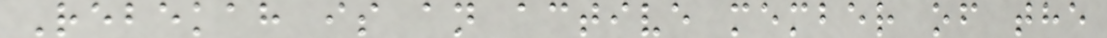Rebekah is an active member of the
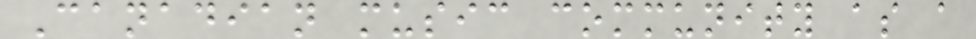Canadian music community as a
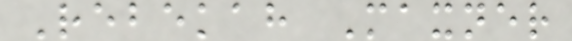Rebekah Maxner
